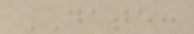DATE:
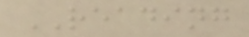READING
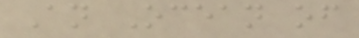An Ocean of
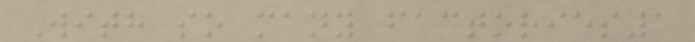With so many factories1
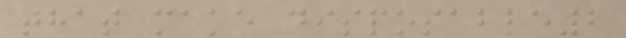that make disposable2
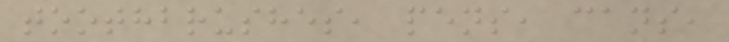toothbrushes, pens, cans,
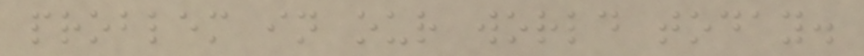problem in our world today.
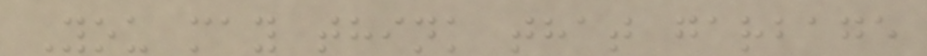You may think that garbage
